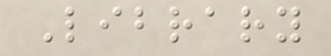Library
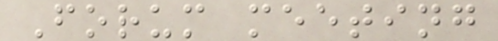Forum meeting
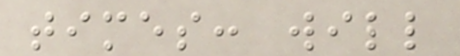times: will
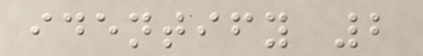identify 2
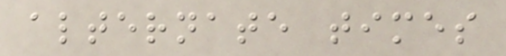alternate times
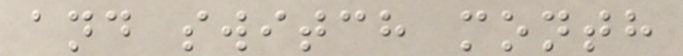and switch month
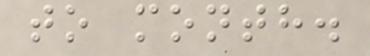to month.
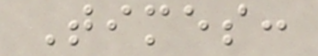Times:
